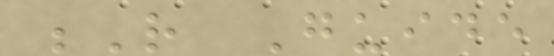R Guide
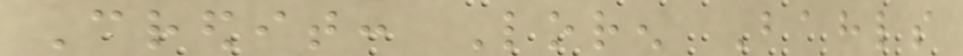Credit: Loren Bahls
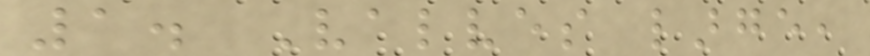1. Valves large,
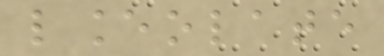lanceolate
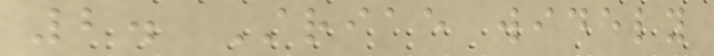2. Striae widely
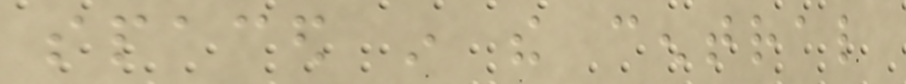spaced in the central
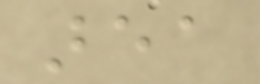area
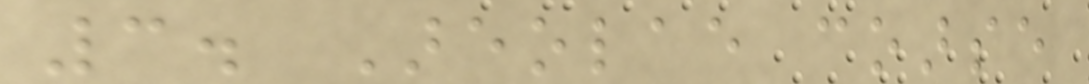3. Areolae coarse
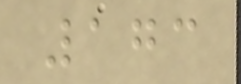173
